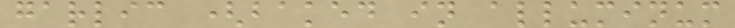garlic (baked in alluminum
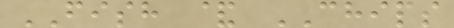FISH & CHIPS
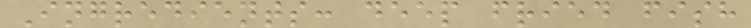Ingredients: deep fried fish
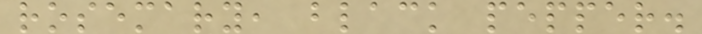rosemary, black pepper.
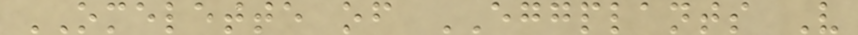OMELETTE of EGGPLANTS V
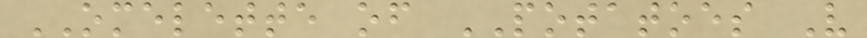OMELETTE of POTATOES V
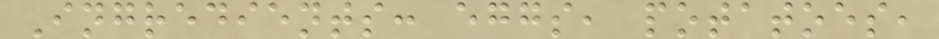Ingredients: eggs, potatoes,
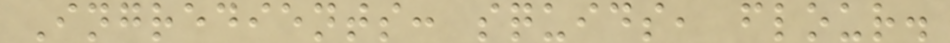Ingredients: squids, flour.
